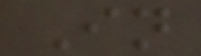In
